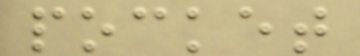pocket
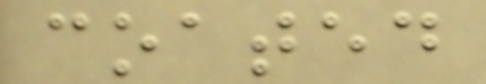coated
